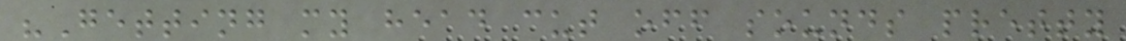"Getting my head cut off sounds pretty
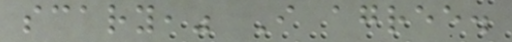scary," I agree.
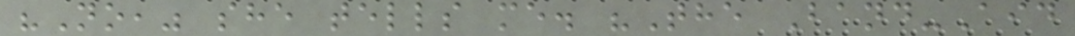"No," she tells me. "The Band-Aid
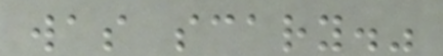was scary."
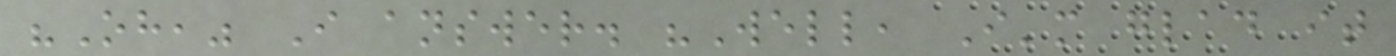"Oh," I answer. "Well, I'm glad it
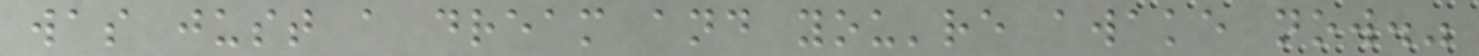was just a dream and you're awake now."
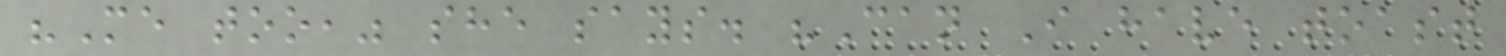"Me too," she says. "Can I have toast
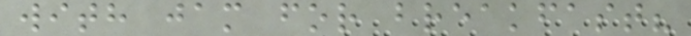with jam for breakfast?
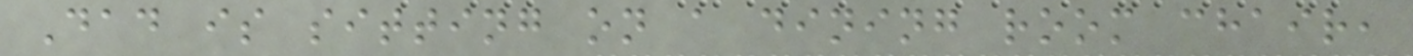Dad is sitting on a dining room chair,
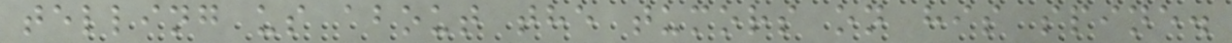telling us about the tumors on his spine.
